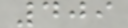409
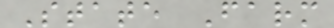State Farm
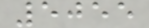5055
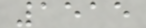1515
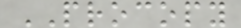PROCOPY
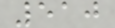510
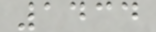1434
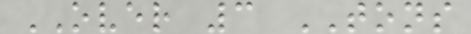OVER 3 TONS
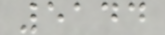5144
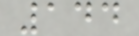144
